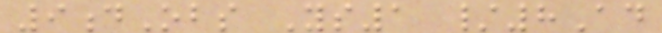9dObs Ys1 /8Ad
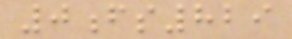0fs829
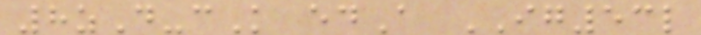8zD-cK edA IG53l
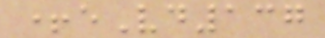+eVd137
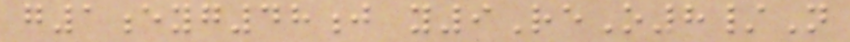g1eyg48j y9ReO8/N
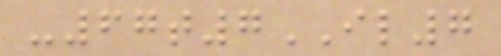-67t7IL7
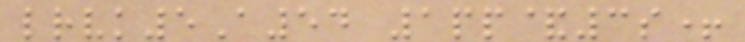lrvk5A54 1pp&3s+
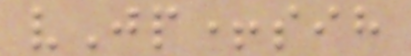vJp+sih
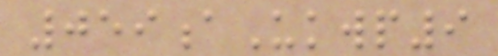059aUkwp9
